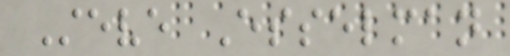Steve Esselman
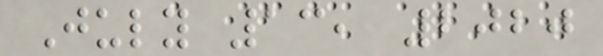July 13, 2020
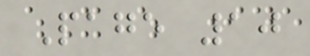Page 10
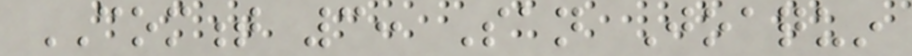COMMENT 3: San Joaquin
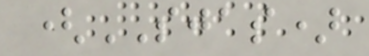(SJAS)
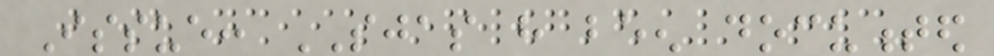Issue: SJAS have been documented
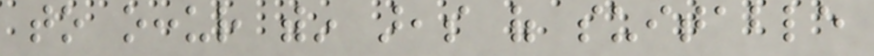to occur within areas of suitable
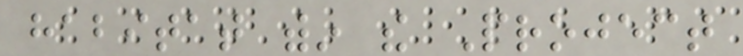habitat within the Project
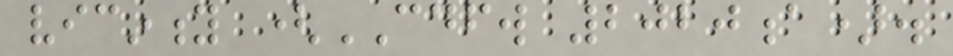vicinity (CDFW 2020a).
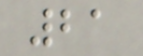21
